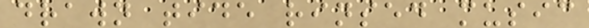drawn tide rinsed music
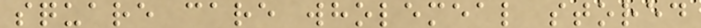square care wholemeal stored
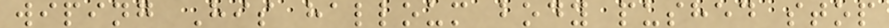wiping His halloum body pushed stop
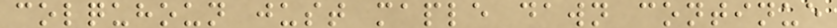colquhoun just maple dawn continue
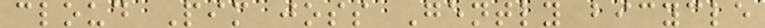cloud Pim joss Gently bicycle
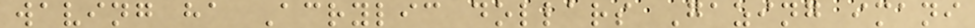waving ha Acrylic dollars Gazing imani
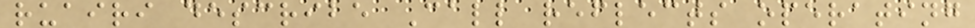ruairi describe Call reflects operating
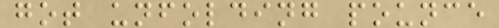got unfolding pounce
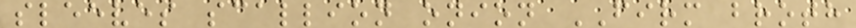sleeves scallion onion FIRM broth
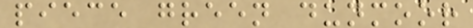piece green dunmoor
